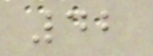42
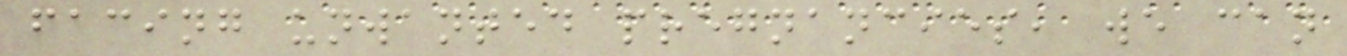facing unwanted pregnancies, we can
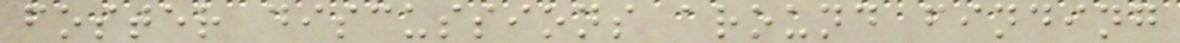foster discussions around finding
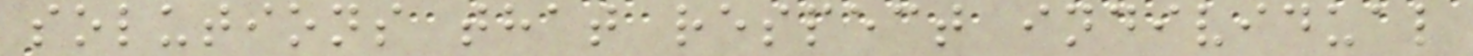solutions that respect individual
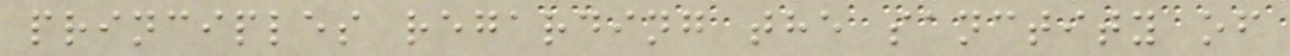principles regarding the sanctity of
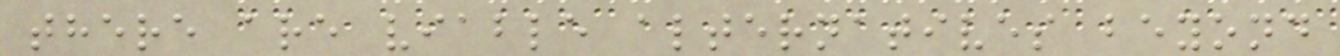there are viable alternatives beyond
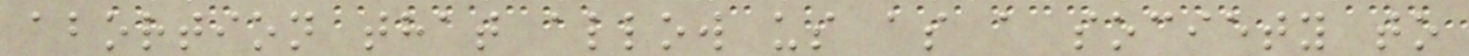abortion that allow us as a society to
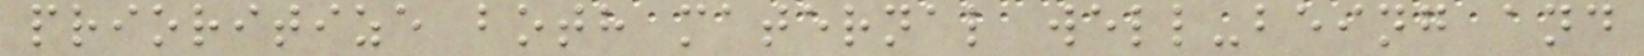prioritize both maternal well-being and
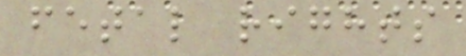fetal rights
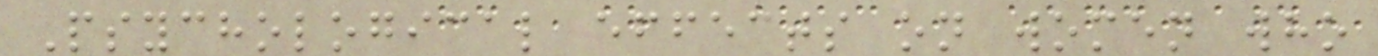Psychological effects on women who
